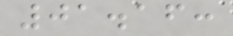01.16:
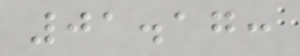01.17:
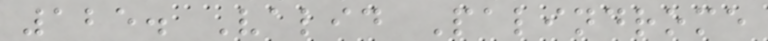125. Valid Palindrome
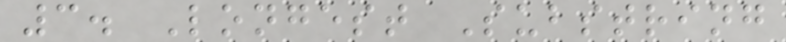3. Longest Substring
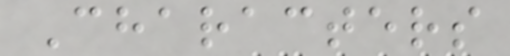Characters
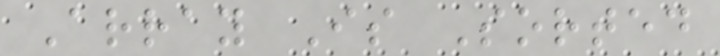Array Is Sorted
